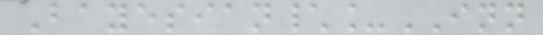Bayesian\_INN
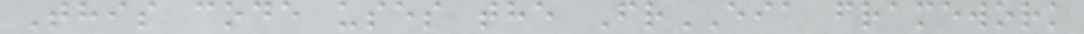This code uses the FrEIA framework
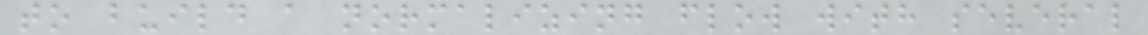to build a normalizing flow with several
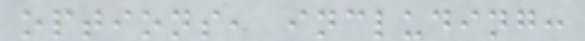options, including:
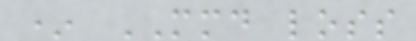* MMD loss
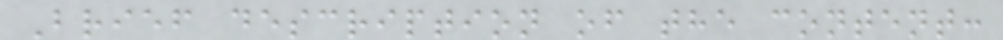Brief description of the content:
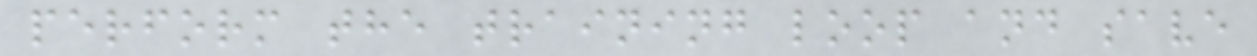perform the training loop and save
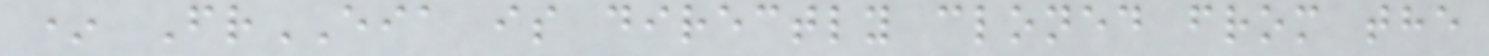* FrEIA is directly cloned from the
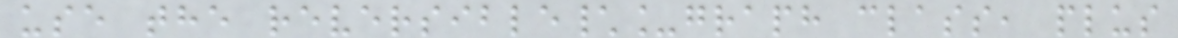use the reversible\_graph class, plus
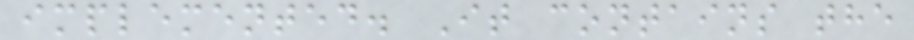implemented. It contains the
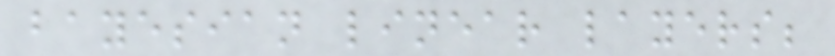bayesian linear layers;
